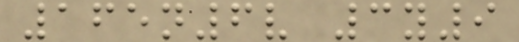165n6v 3y9
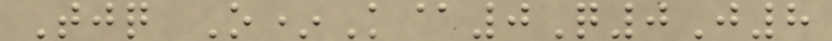Tjq O*K@0Q0J8
